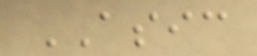ASIC
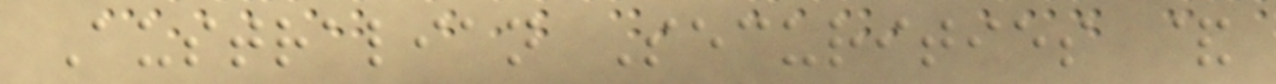Australian Securities &
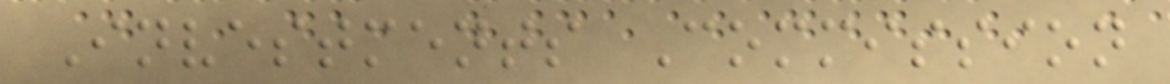Investments Commission
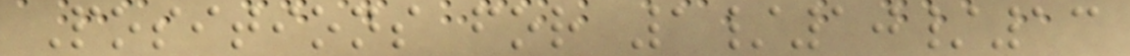Positions for 1/10/13
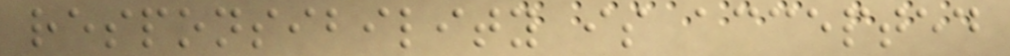responsibility is accepted
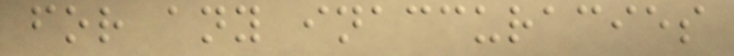for any inaccuracies
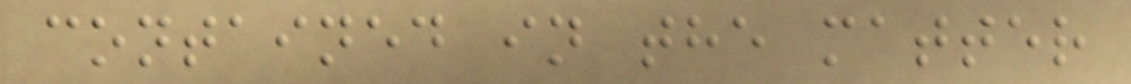contained in the matter
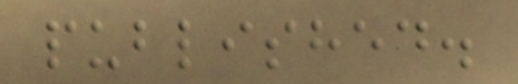published.
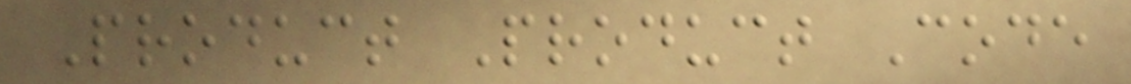Product Product Code
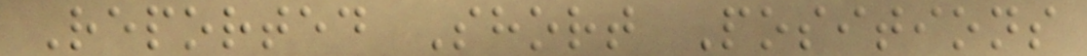Reported Short Positions
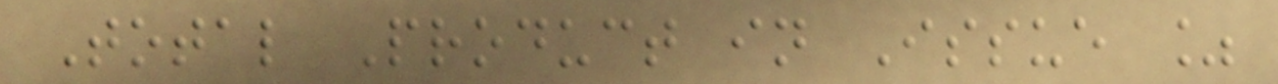Total Product in Issue %
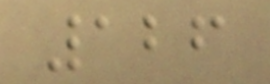126
